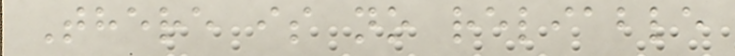There is no reliable
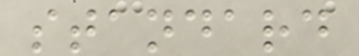standard
